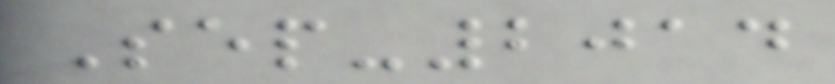Sep-2014
